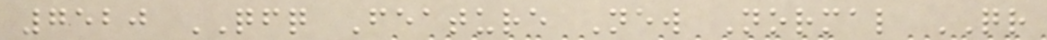7520 QFQ Feature New Normal QR
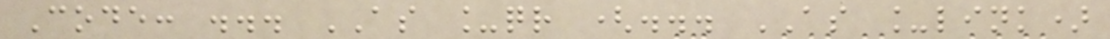Code: ... AS _qr (... AS _link)
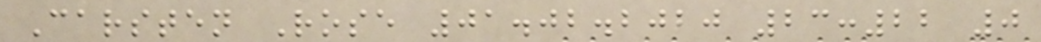Carsten Rose 01.02.2020 23:22 0
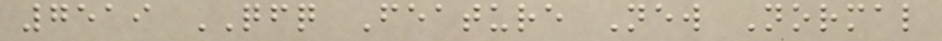7519 QFQ Feature New Normal
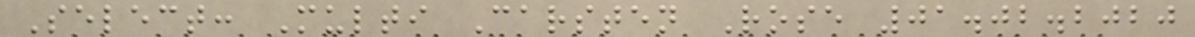Select: Multi Carsten Rose 01.02.2020
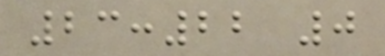23:22 0
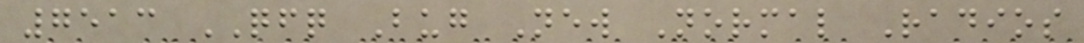7513 QFQ Bug New Normal Radios
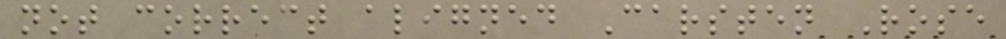not correct aligned Carsten Rose
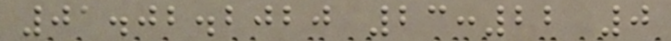01.02.2020 23:22 0
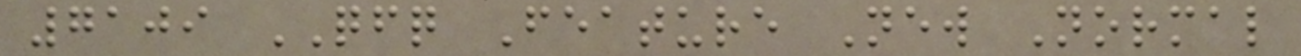7109 QFQ Feature New Normal
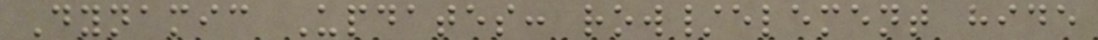Dynamic Updates: row/element hide
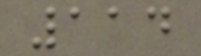114
